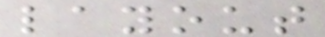layout
